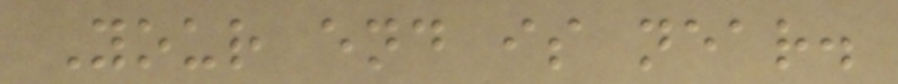Your end is near.
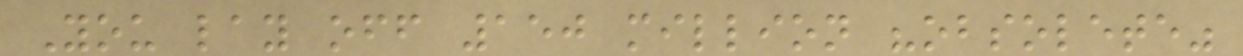You lay off 150 million "obsolete"
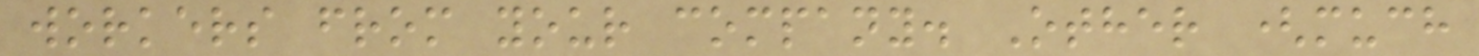workers from your company. Other (much
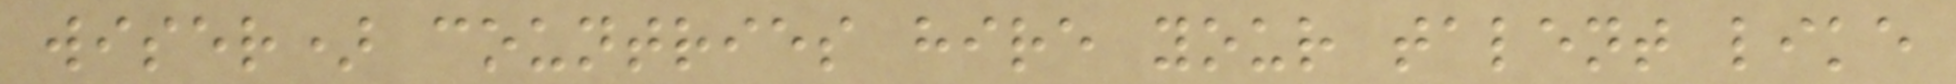wiser) countries hire your talent like
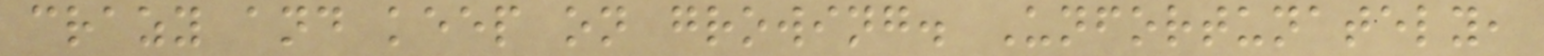crazy and keep on growing. Unfortunately,
